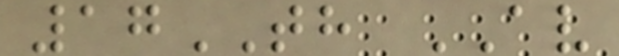17TH AV
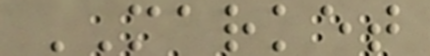MARKET
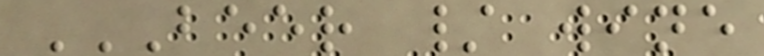BEER / WINE
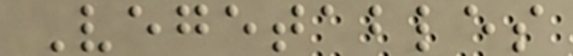Vegetables
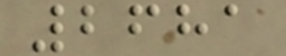2681
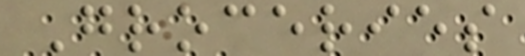Groceries
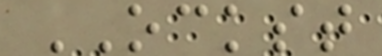OCKST
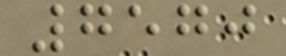7570
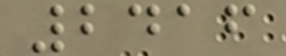2416
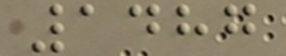1487
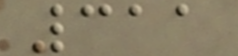311
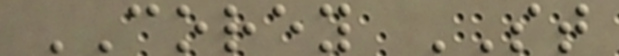COREY ST
